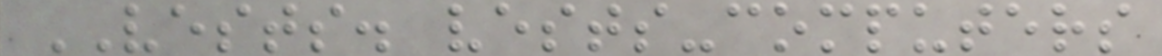VESTS. vests-computers
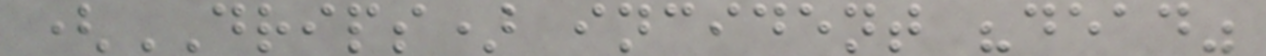(DRIPS) incident "dead"
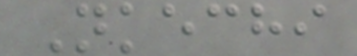Nkechi
